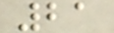21
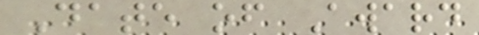Date of Award
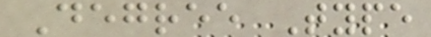Degree Type
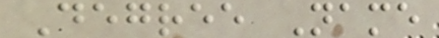Degree Name
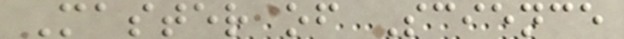Master of Science
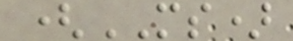(MS)
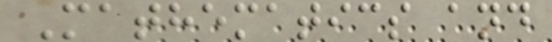Mathematics and
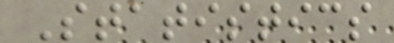Statistics
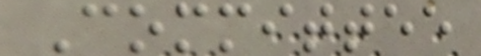Committee
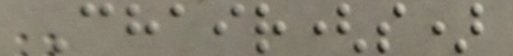Chair(s)
